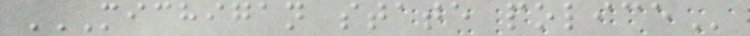MICHIGAN STATE POLICE
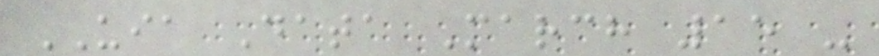UIA Data March 15 -
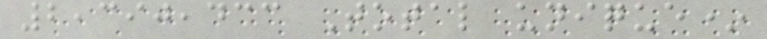2,390,433 Total unique*
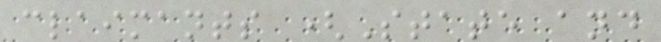claimants (State and
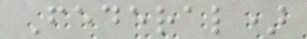Federal)
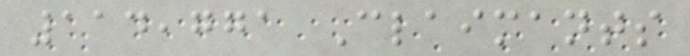114,771 Claimants
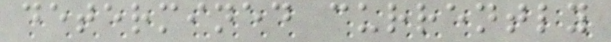determined currently
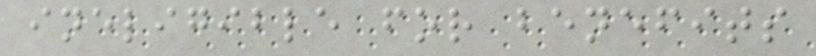ineligible for benefits
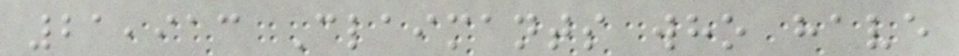21,913 Claimants who have
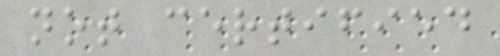not certified
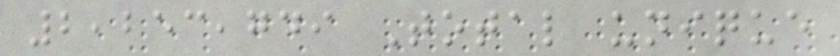2,253,749 Total unique
